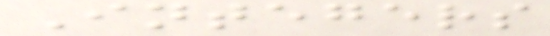Integers
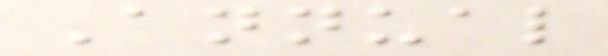Annual
